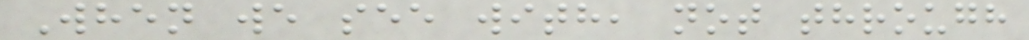When we see with, not through
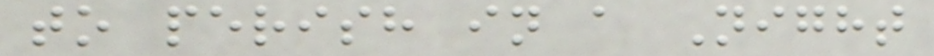to perish in a Night
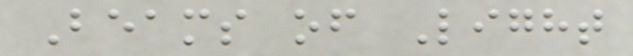Beams of Light
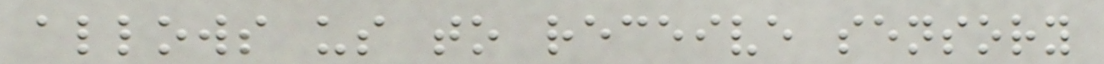allows us to receive sensory
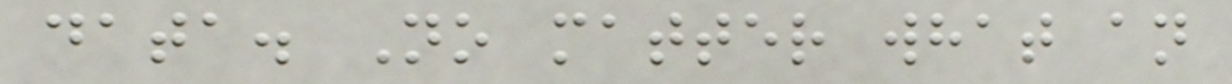data. No matter what an
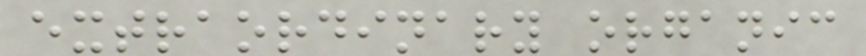extraordinary organic
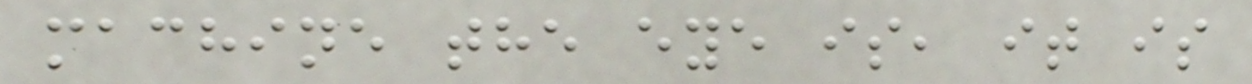machine the eye is, it is
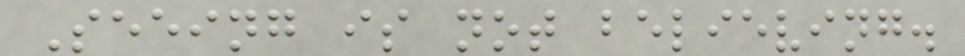Seeing is not believing.
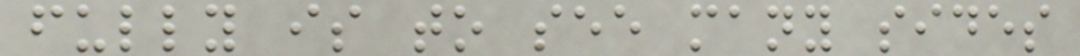fully is to see many sides
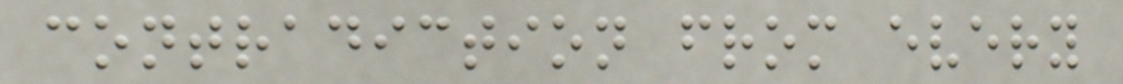contradiction from every
